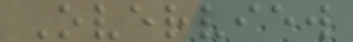Overview
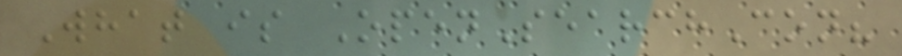What is OpenSearchCon?
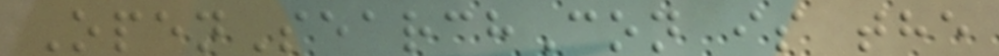OpenSearchCon is the
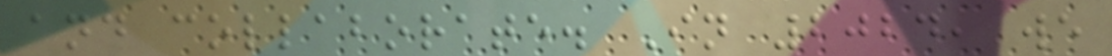and collaborate. In 2024, we
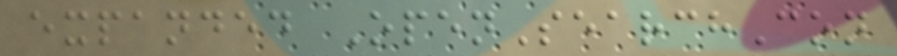expanded OpenSearchCon
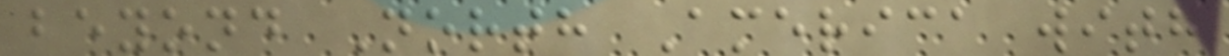beyond North America with
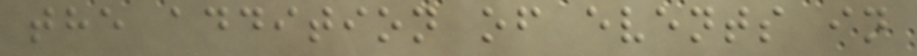the addition of events in
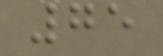75
